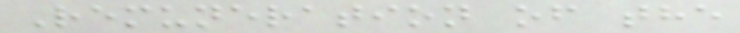Remuneration of the
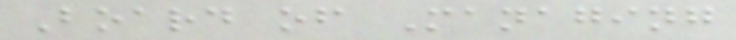Board of Managing
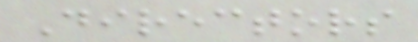Directors
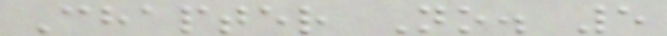Chapter No. 5
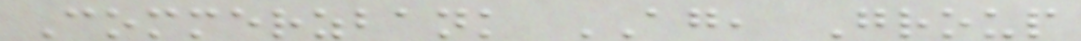Commerzbank AG, Group
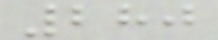280
